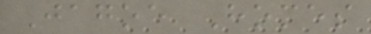Jagoe Homes
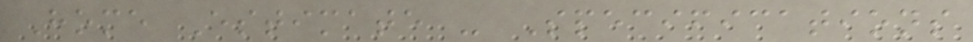Home Estimate - Specifications
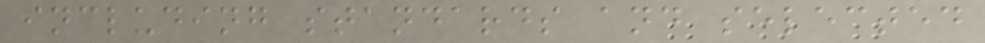including standards and selected
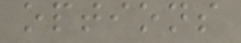options
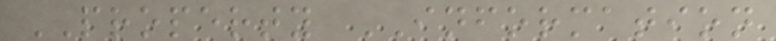PROPERTY INFORMATION
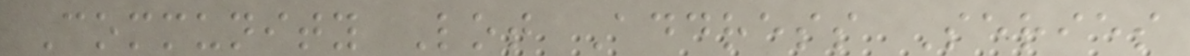Community Lot Address Series
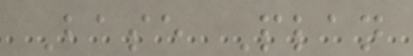Base Plan
